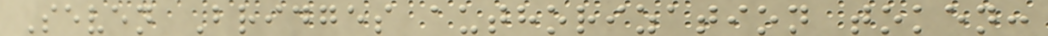Seven Bridges authorization token:
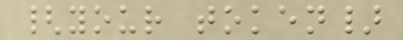{your token}
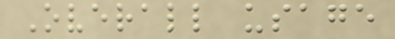Overall usage
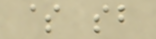$ sb
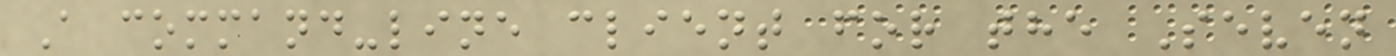A command-line client for the Seven
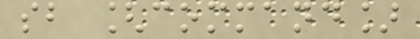sb [command]
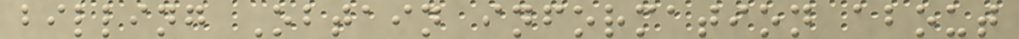billing Obtain information about
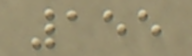155
